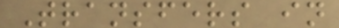Transfers in
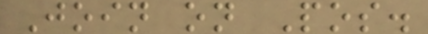Join on Pos.
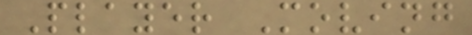Player Moving
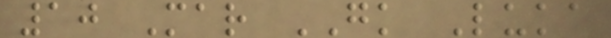10 Mar GK Luka
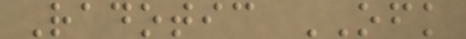Radotic OFK
